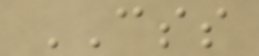CSS
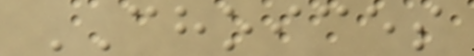CHOICES
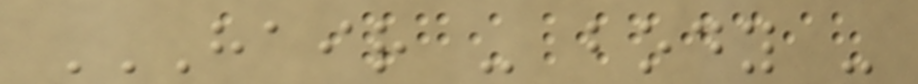HAIR - BODY -
